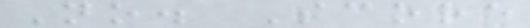No. Score
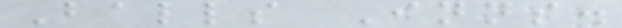Balls Inns.
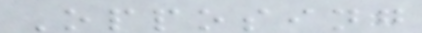Opposing
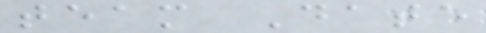team Date
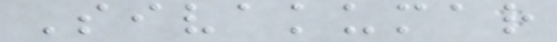Sivakumar
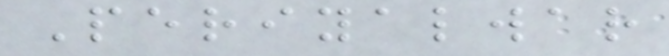Periyalwar
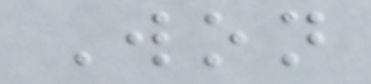Won
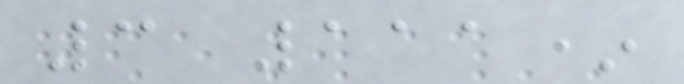3 111*
